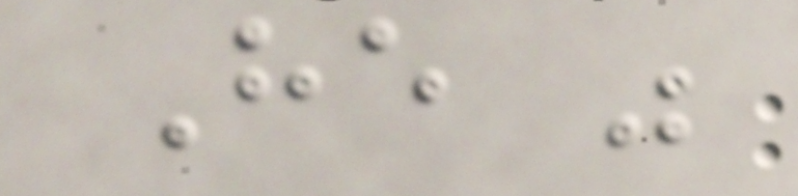He was
